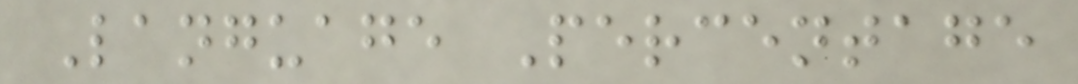Language Percentage
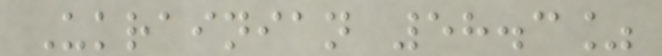Ukrainian 58.3%
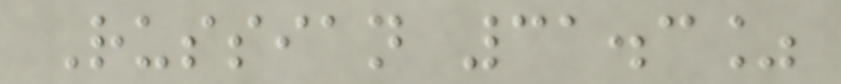Russian 31.3%
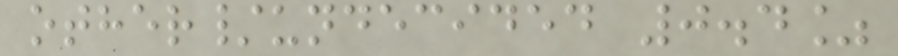other/undecided 0.4%
